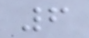6
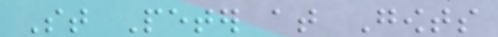St Peter at Gowts
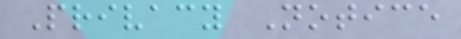Privacy Notice
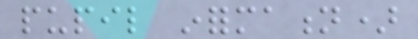pupil information)
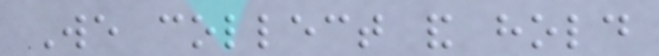We collect and hold
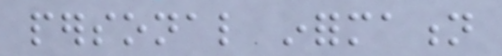personal information
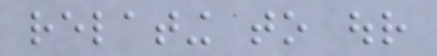relating to our
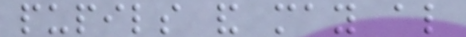pupils and may also
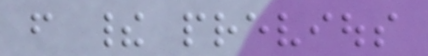from their previous
